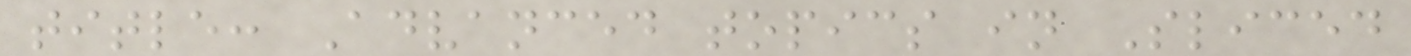title: Advanced topics in Sliced
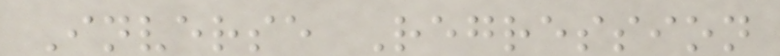Inverse Regression
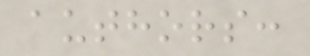authors:
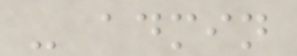- admin
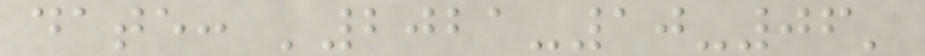date: '2021-10-06'
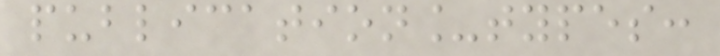publication_types:
